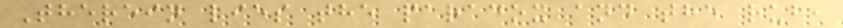Therein lies the paradox and the rub,
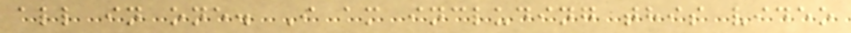all in one. I am including this video
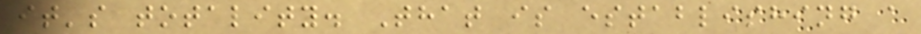it's totality. That is establishing a
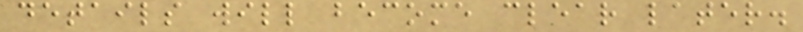details will become clear later.
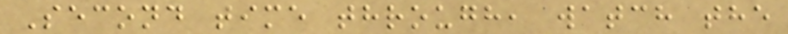Second time through, watch the
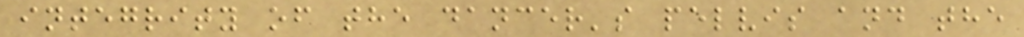integrity of the dancer's pelvis and the
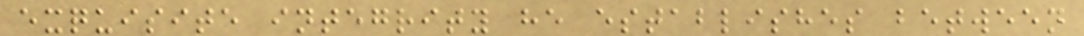exquisite integrity he establishes between
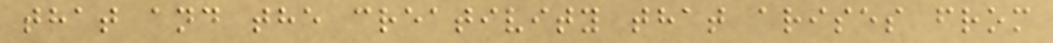that and the creativity that arises from
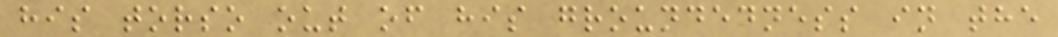his torso out of his groundedness in the
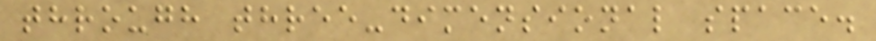through three-dimensional space.
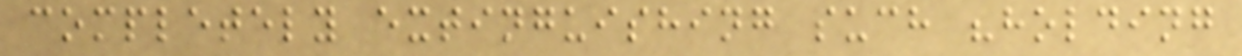completely extinguishing such "holding
